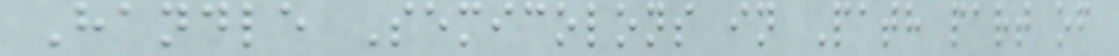Handle Semicolons in Path part of
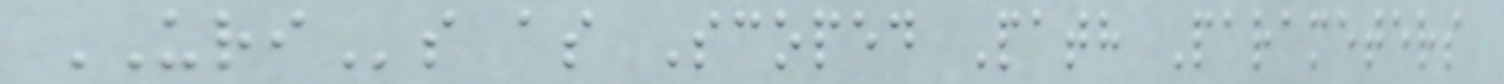URIs as Scoped Path Parameters
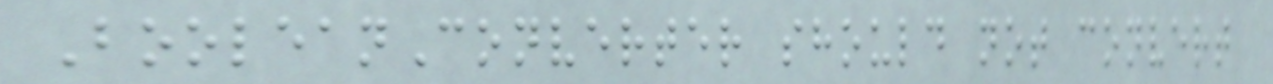BooleanConverter should not convert
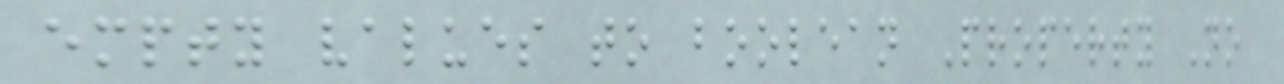empty values to boolean Property No
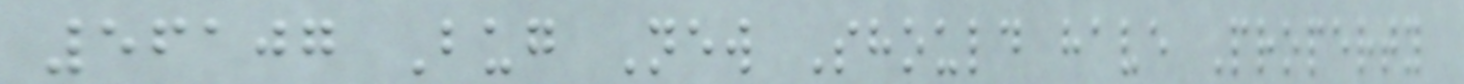56107 Bug New Should have Property
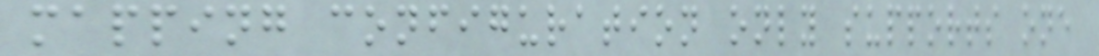mapping configuration only supports one
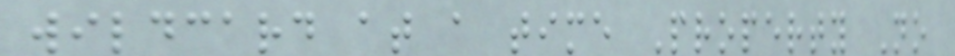wildcard at a time Property No
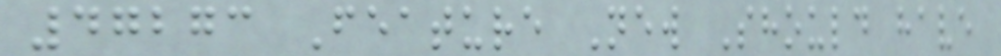47273 Feature New Should have
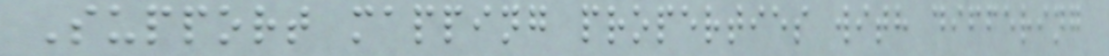Support mapping properties with differing
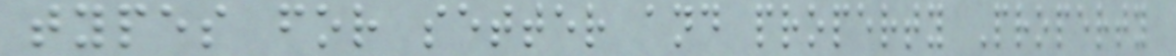types for setter and property Property
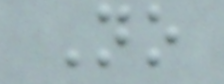No
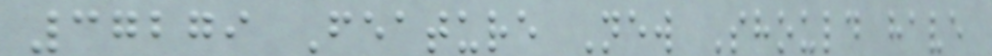37279 Feature New Should have
